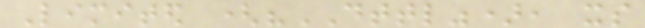Limited ("DTTL"), its
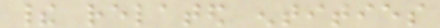their related entities
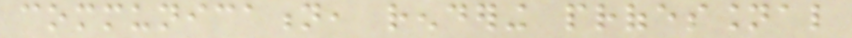communication, rendering professional
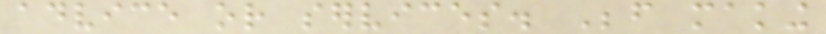advice or services. Before making
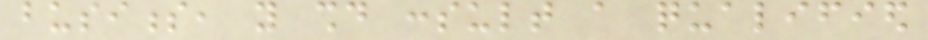business, you should consult a qualified
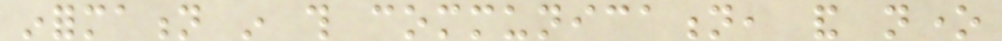information in this communication, and none
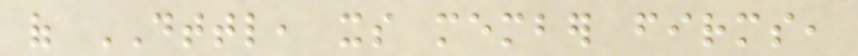of DTTL, its member firms,
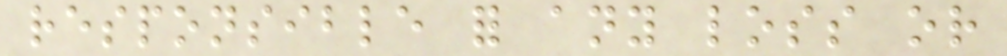responsible for any loss or
